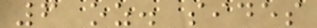6 oz. sides
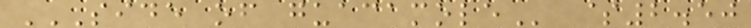SIDE OF GUACAMOLE $2.50
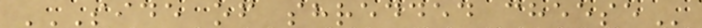SIDE OF SHREDDED CHEESE
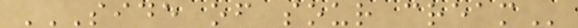SIDE OF SOUR CREAM
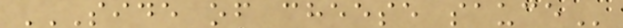SIDE OF CHEESE SAUCE
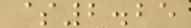$2.25
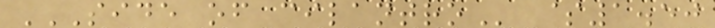SIDE OF CILANTRO $1.50
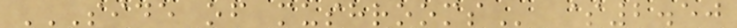SIDE OF MUSHROOMS $2.50
